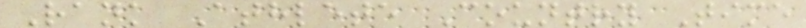Rank Athlete Country Time
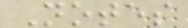Notes
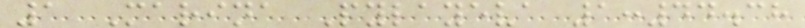1 Marina Pylayeva 1:44.38
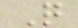Q
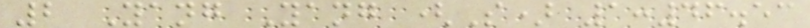2 Yang Yang (S) 1:46.53
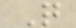Q
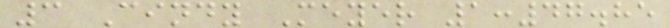3 Cindy Meyer 1:47.85
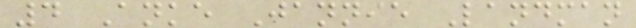4 Anke Jannie Landman
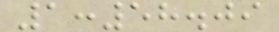1:58.09
